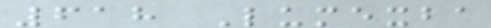618 Lumexba
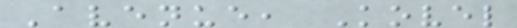Avenue, Kovel
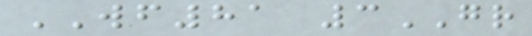WF81 3GR
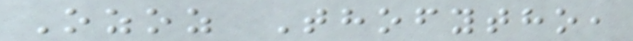Ozoz Thofytho,
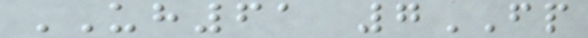UH61 7FP
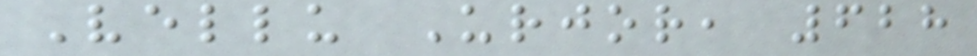Vellu Urjor, 628
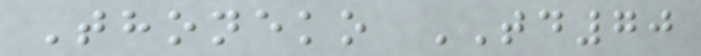Thoneko TD70
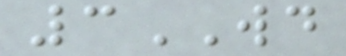3WD
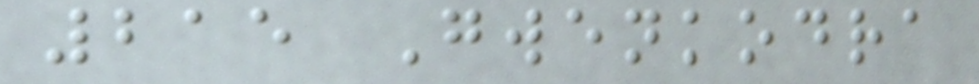215 Gwenkodra
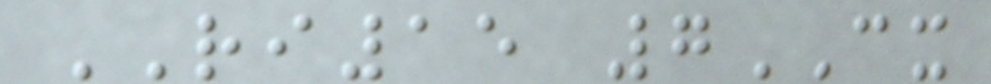RI15 7CX
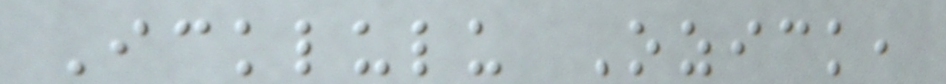Icklulu Ozick,
